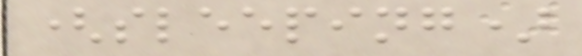(sleeping)
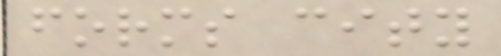forms city
